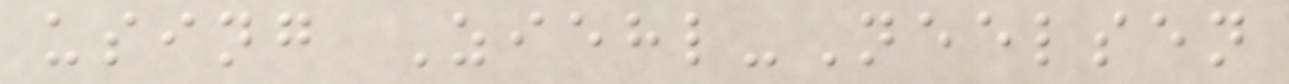using Ziehl-Neelsen
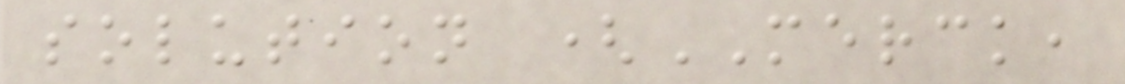solution (MERCK,
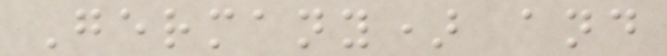Germany) and
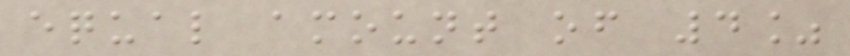equal amount of 4%
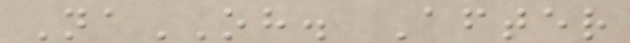NaOH. After
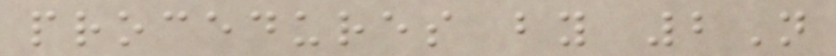procedures by 2N
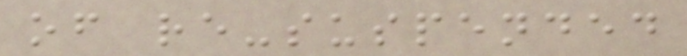of re-suspended
